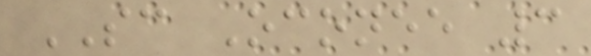SC Oconee 3
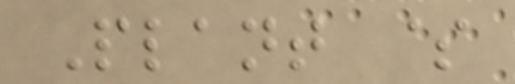Plant $
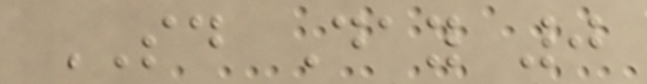SD Day 0
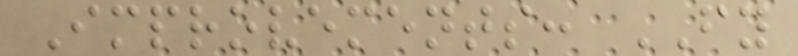Improvements: FY
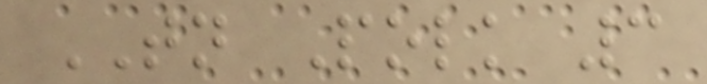TN Polk 3
